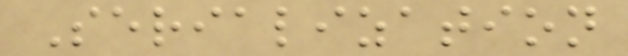Serialization
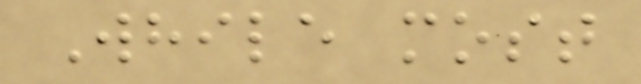While most
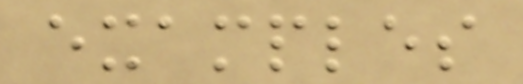examples
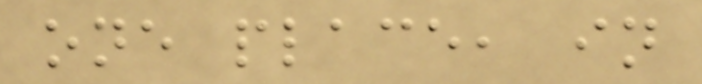one place, in
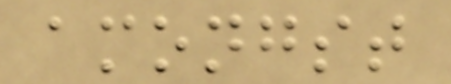amongst
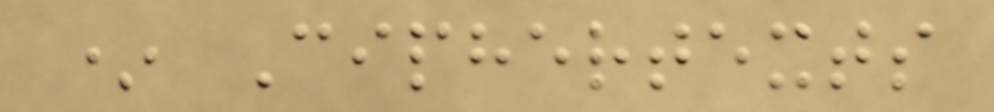* Ciphertexts
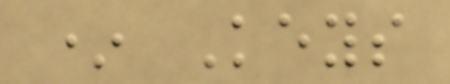* Keys
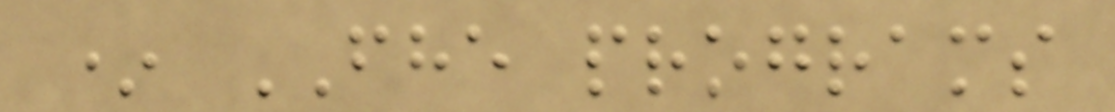* FHE programs
